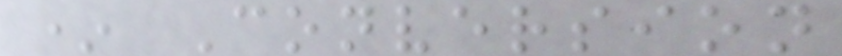* Conversion
